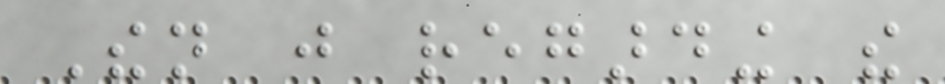Then just regarding the
